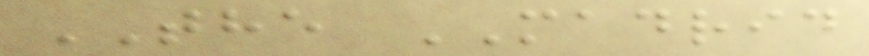THE MADRID
